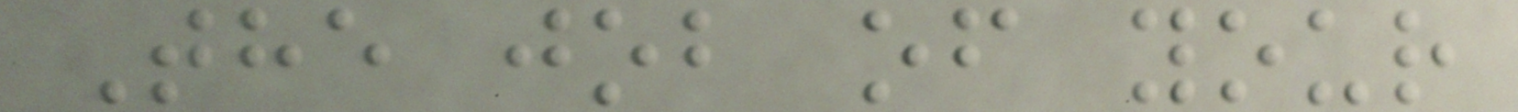The job of your
